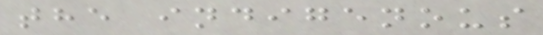the indigenous
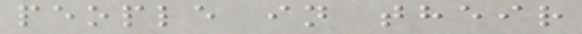people in their
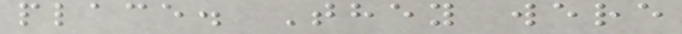place. They were
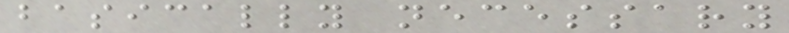basically necessary
